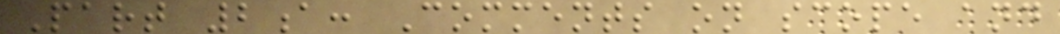Part 2a: Comments on scope and
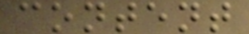content
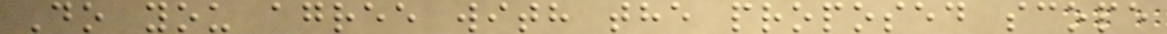Do you agree with the proposed scope
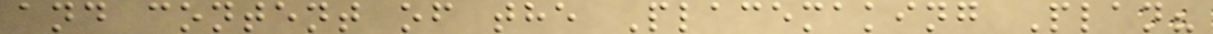and content of the Placemaking Plan?
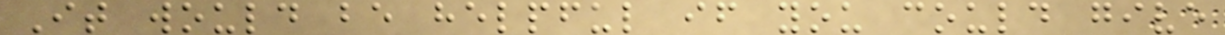It would be helpful if you could give
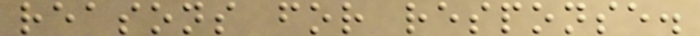reasons for response.
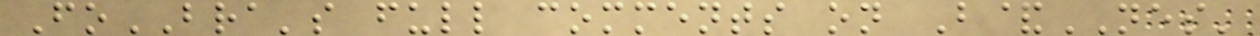FoBRA's full comments on B&NES'
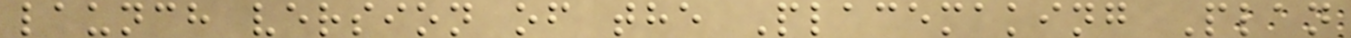launch version of the Placemaking Plan
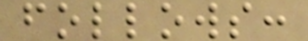follows:
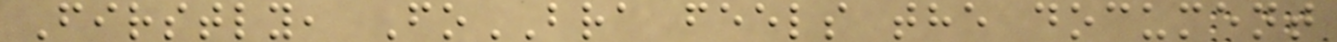Firstly, FoBRA feels the document
